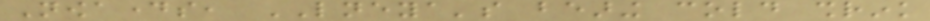Nowadays, LNEYA's bearing cold shrink
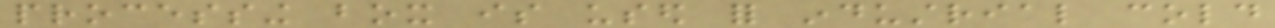processing box is used for industrial cold
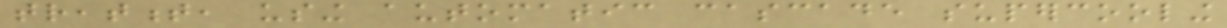treatment, using automatic cascade supercooling
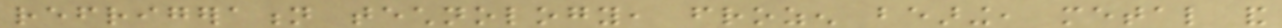refrigeration technology, frozen bearing, metal and
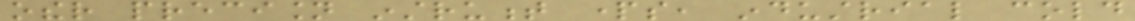other precision instrument parts, industrial cold
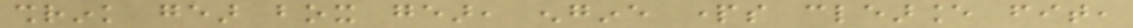shrink gear box gear, engine parts clearance fit,
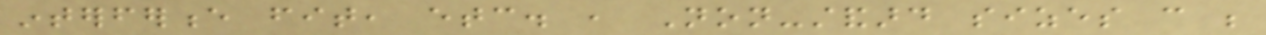interference fit, etc. , Non-standard sizes can be
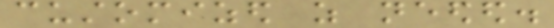customized as needed.
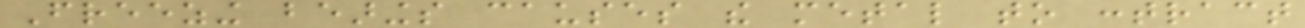Freezing bearings causes the metal to contract
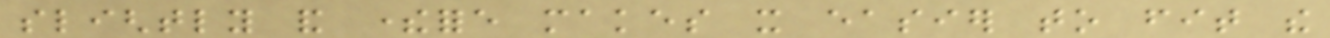slightly and therefore makes it easier to fit the
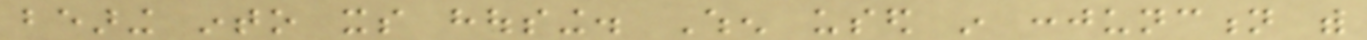bearing into its housing. When used in conjunction with
